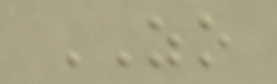ZO
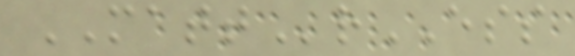MATTrESS
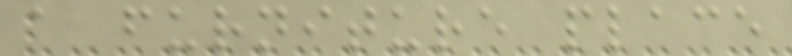a furniture place
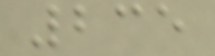235
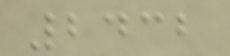2432
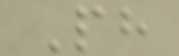Ph
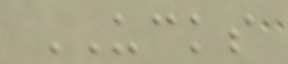UCKS
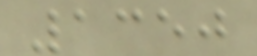1350
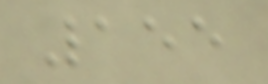155
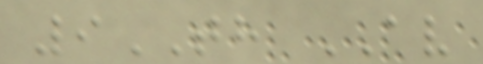9TH AV
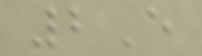2E
